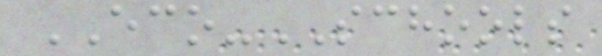ECO-SCHOOLS
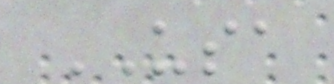USA
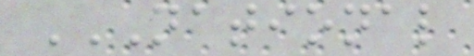NATIONAL
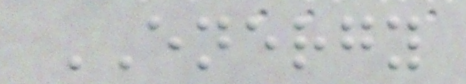ENERGY
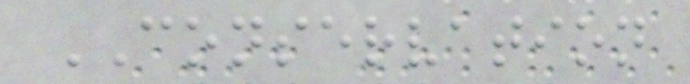CONSERVATION
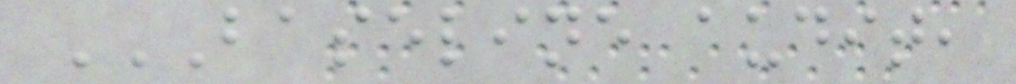BASELINE AUDIT,
